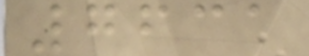7631
